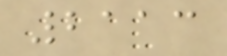2113
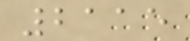2115
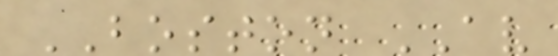BOSTON AV
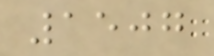1507
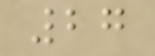27
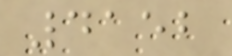4152
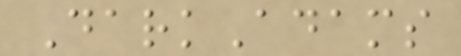DarkAdams
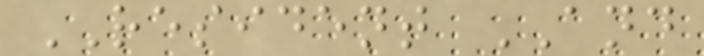RESIDENT AND
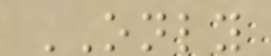ONLY
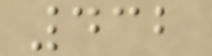432
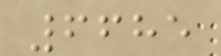6685
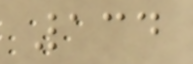134
